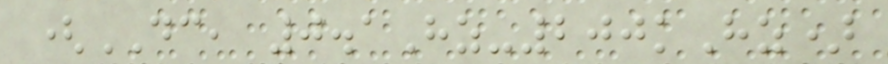(DC, 0.1Hz-200kHz)
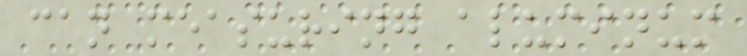can measuring aluminum
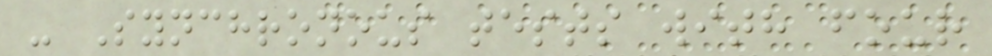- Synchronous tests with four
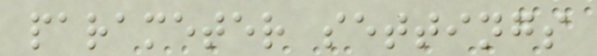parameter settings
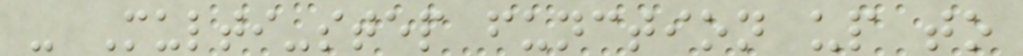- Multi-step function up to
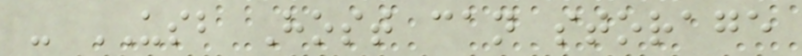- USB Host can storage
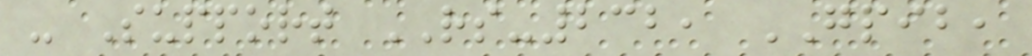- Support RS-232, GPIB,
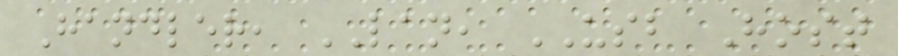Handler, LAN, USB Host
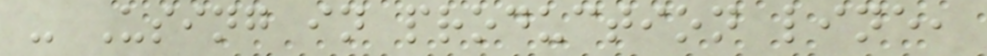- Using in production line,
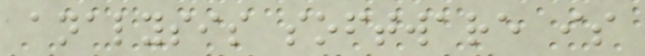analysis software is
